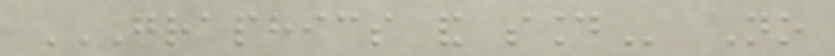GRAPHICS AND SOUND No
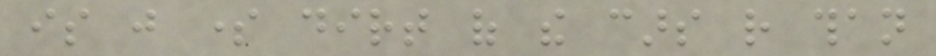is just some dirt of the cars rather than
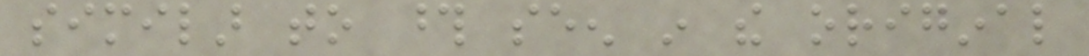similar to those seen in the original
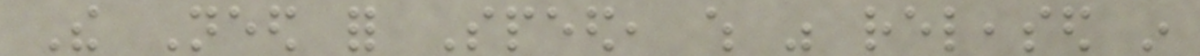The Need for Speed, which was released in
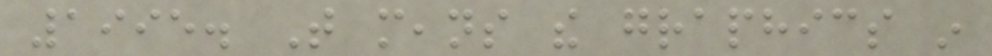1995. That means the graphics in
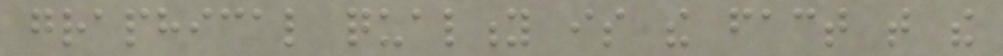graphical quality is the fact that the
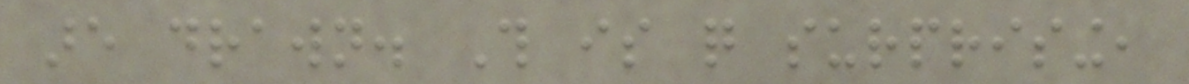are drawn. This is quite surprising,
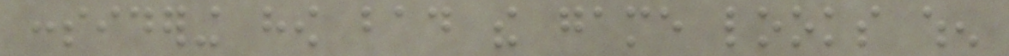considering how bad the game looks when
